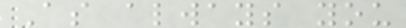As always you
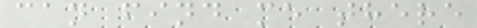can find me there
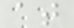at
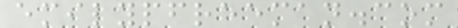emilypfreeman.com
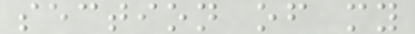section of my
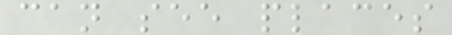can see places
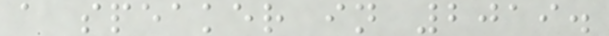a speaker in 2019.
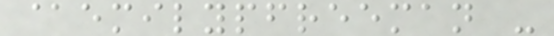@emilypfreeman -
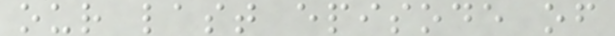our last episode of
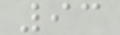93
